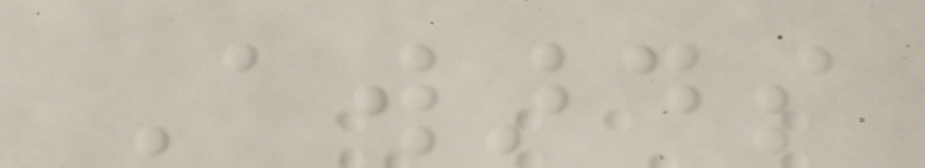Awards
